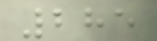285
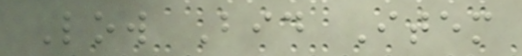Low Bid Item
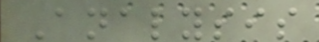Analysis
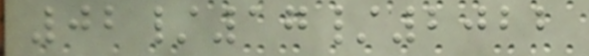02/17/2022
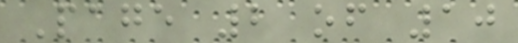Page 2 of 10
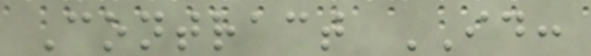Contract ID:
